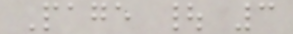Page | 3
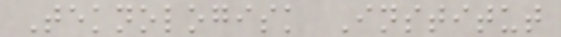Teknologisk Institut
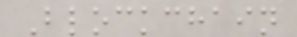Blockchain
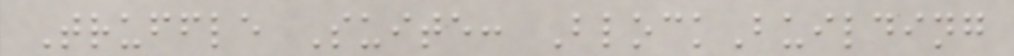Truffle Suite: BlockBuilding
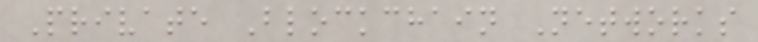Private Blockchain Networks
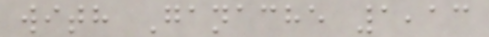with Ganache 1,13
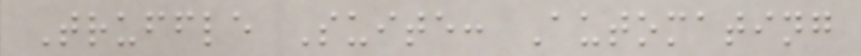Truffle Suite: Automating
